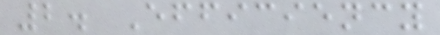2. Efficiency
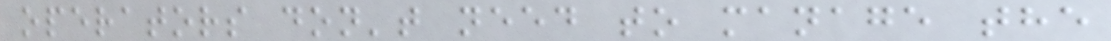operators don't need to manage the
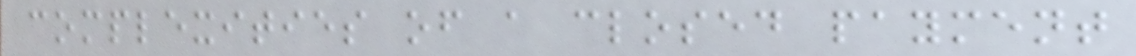complexities of a closed payment
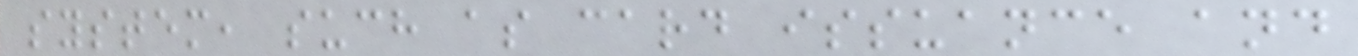system, such as card issuance and
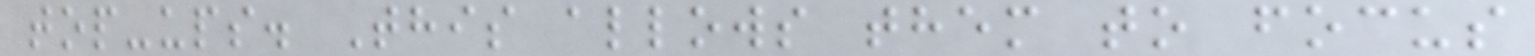top-ups. This allows them to focus
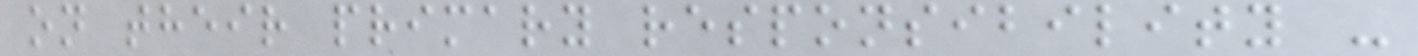on their primary responsibility -
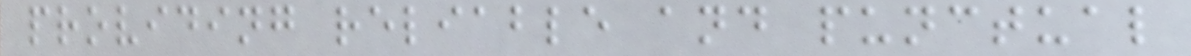providing reliable and punctual
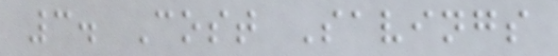3. Cost Savings
